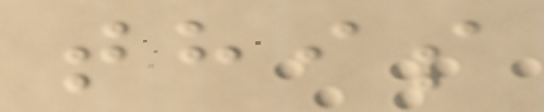this
